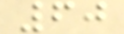60
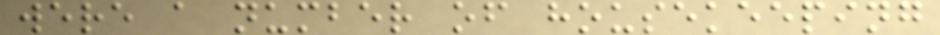were a number of housekeeping
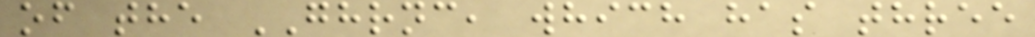of the GHRNC, which has three
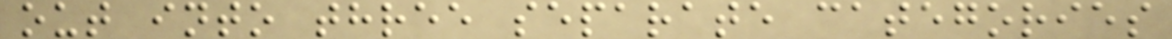out into three separate categories
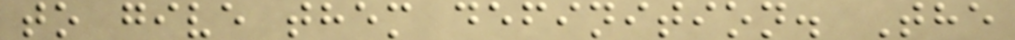to give them definition. The
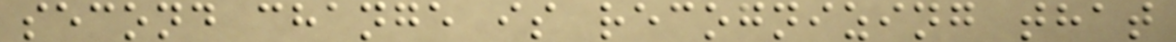second change is recognizing that
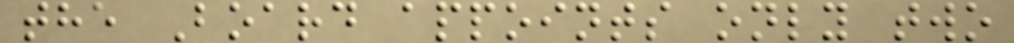the Board appoints only two
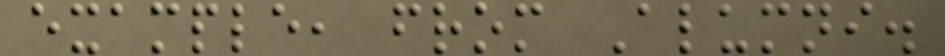example, from Alumni.
